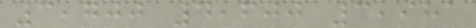3,700 4,600 3,981
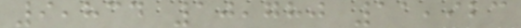9,834 10,780 11,923
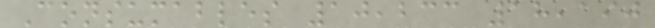Consumables 10,233 18,190
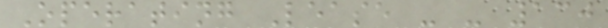Operating Lease - - 130
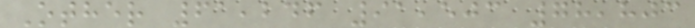Other 61,246 91,503 78,803
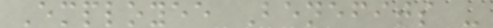Employee Benefits -
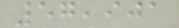57,901
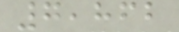7,862
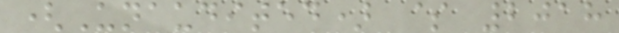(Unaudited) $ 2018
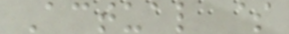Actual $
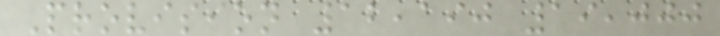Provision 12,190 19,000
